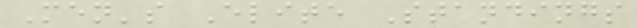Men's Elite Standings
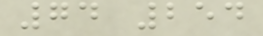74 254
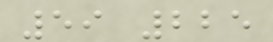59 225
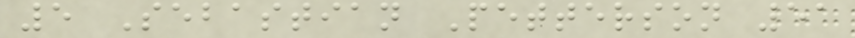5 Sebastian Petterson 51
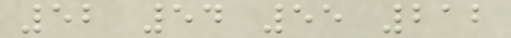52 54 55 212
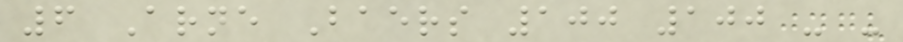6 Arne Baers 100 100 - -
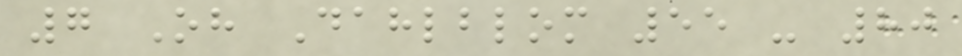7 Oh Dahlblom 55 - 80
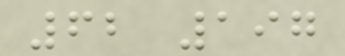62 197
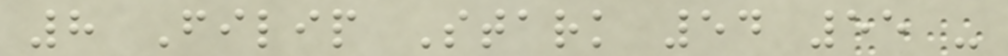8 Filip Stark 54 55 -
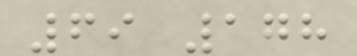69 178
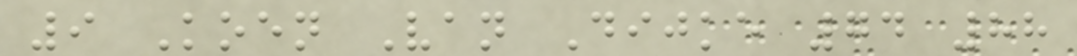9 Koen Van Dijke 74 88
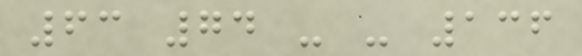63 74 - - 136
